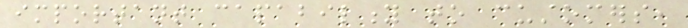important capability to customers,
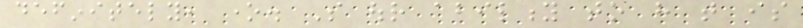definitely, one. So our ability to have that is
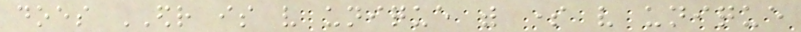does EDR is very unique with some very unique
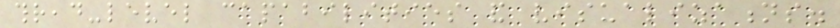thread-level capabilities and visualizations.
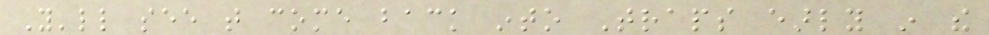You'll see that come back into Traps early in the
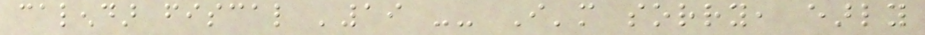calendar fiscal '19 -- I'm sorry, early
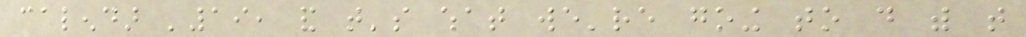calendar '19, and that's what we're going to do with that
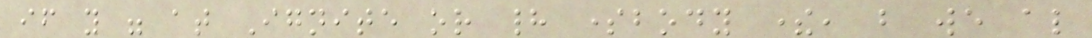if you were at Ignite or had somebody there, but we also
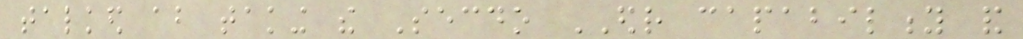talked about taking the Secdo EDR capability and
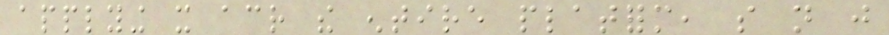applying it across the entire platform, so not just
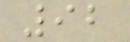92
